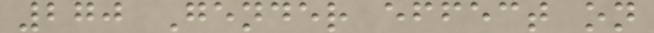270 Gender effect on
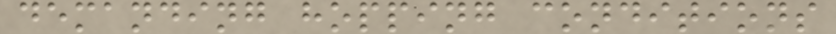demanding hopping conditions
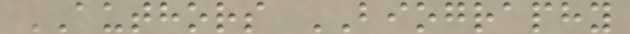AUTHORS BIOGRAPHY
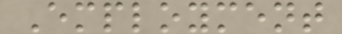Employment
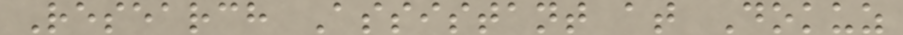Research Assistant at Dokuz
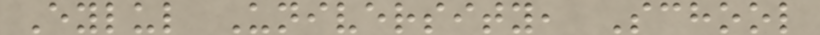Eylul University, School
